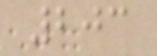203
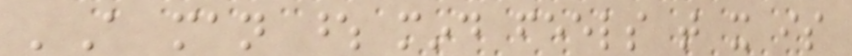'A man whose mind feels that it is
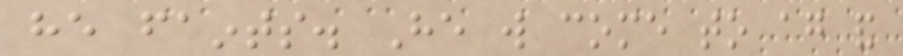he faints. He will come to again and
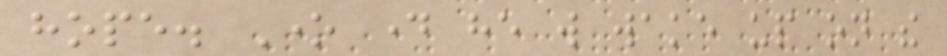hope. One day he will wake up on the
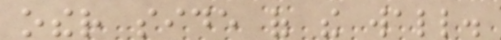other side of the wall.
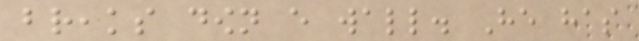breaks down every wall. He has
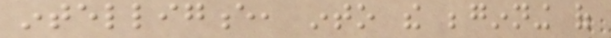intelligence, into the beginning of
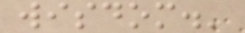wisdom.'
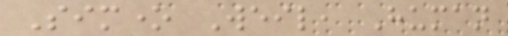Simone Weil, Human
